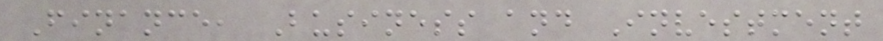Finance, Business and Investment
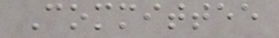Committee
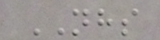NHS
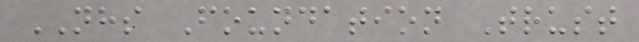NHS Foundation Trust
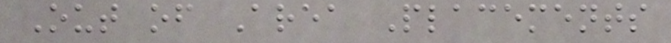Out of Area Placements
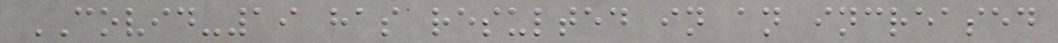COVID-19 has resulted in an increased
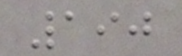190
